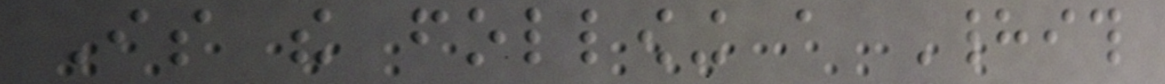Is the following a Hadith
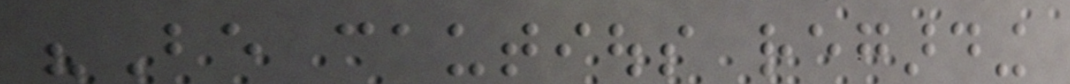"Be cautious regarding
